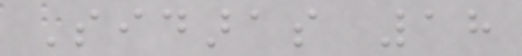Sidaras 18
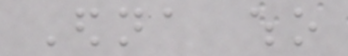Edna who
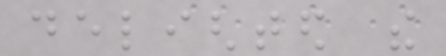delighted the
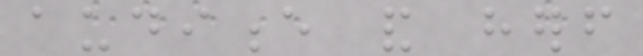audience and herself
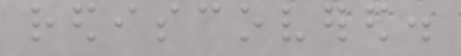rediscovered.
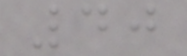40
